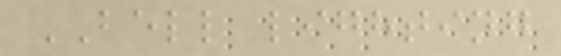BELL lighting
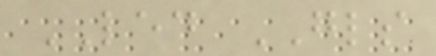LED GLS
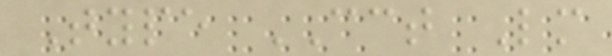Type CCT Lm
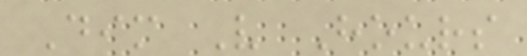Dim V Hours
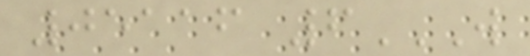05116 6W
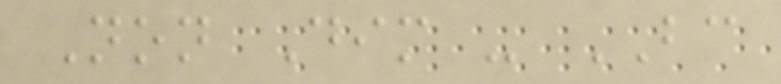Non Dim - BC
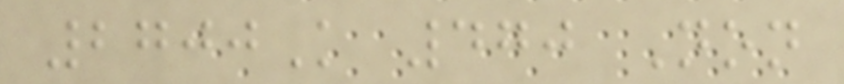2700K 470 Non
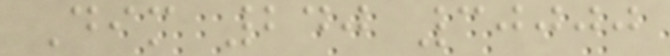Dim 240 30000
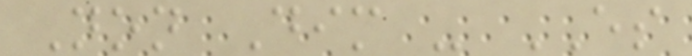Non Dim - ES
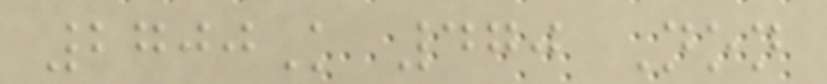2700K 470 Non
